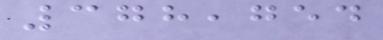378,754
